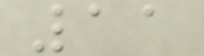11
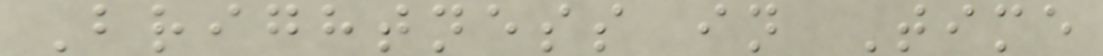Brightness in Time
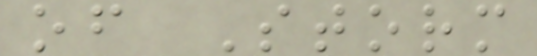of Storm
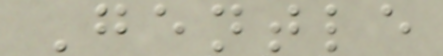Gentle
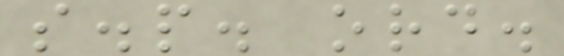s.p. ord.
